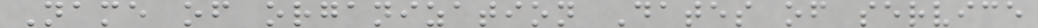Name of organization Dates of service
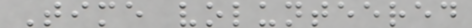Time volunteered
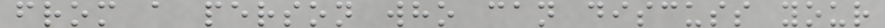from a person who can discuss your
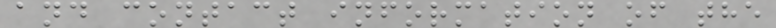and contact information of the
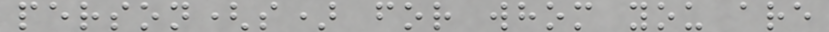person(s) for whom you are
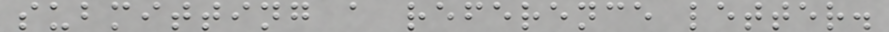submitting a reference letter.
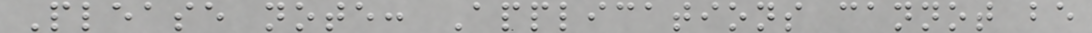Please note: Applications cannot be
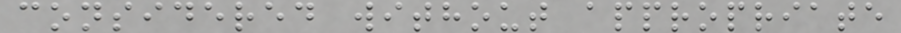considered without appropriate
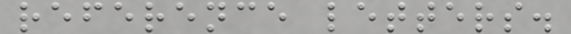reference letters.
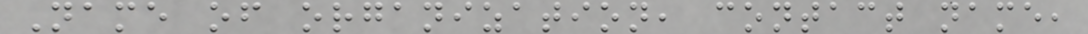Name of organization, contact name,
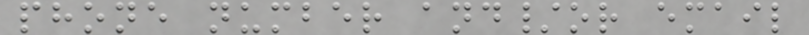phone number and/or email
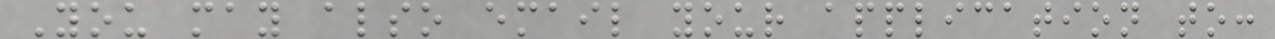You may also email your application to:
